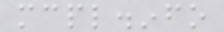mcpl.info
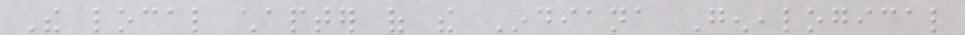The local chapter of the Indiana Genealogical
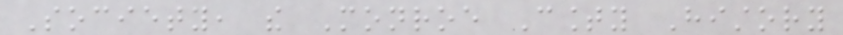Society, the Monroe County History
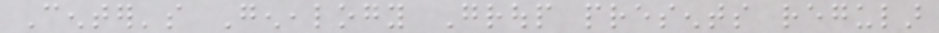Center's Genealogy Group presents regular
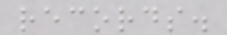records.
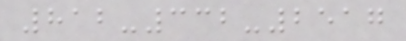812-332-2517
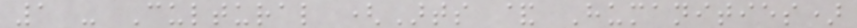1 - Cultural (Arts & Humanities)
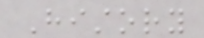History
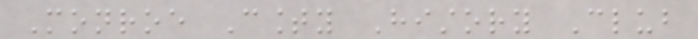Monroe County History Club
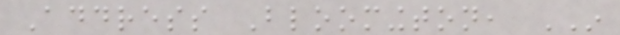Address Bloomington, IN
